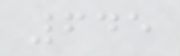645
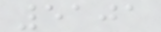5101
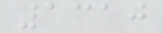1310
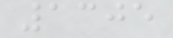1305
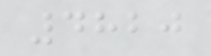4820
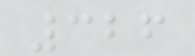326
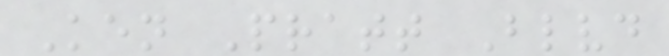Ken Pratt Blvd
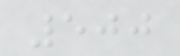500
